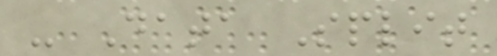- Data Split
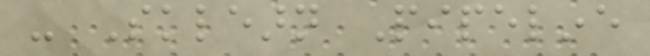- Sklearn Pipeline
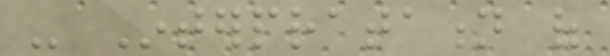- Interpratation of
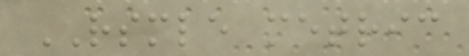RSMLE metric
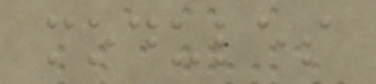modules
